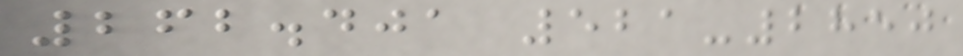262.401 521-2850
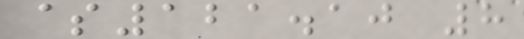$121.10 8
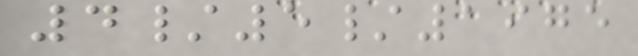4/5/1975
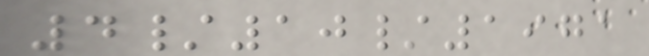4/10/1971
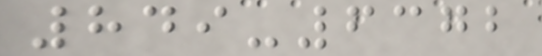849-6372
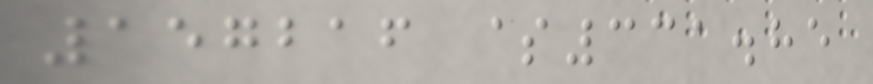157216 $331.85
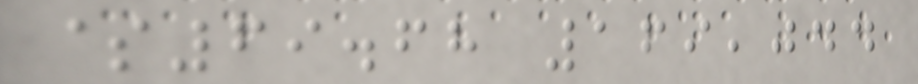$69.68 169,044
